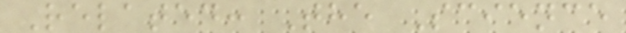Related: The Science
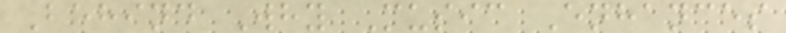Behind Why Music Enhances
